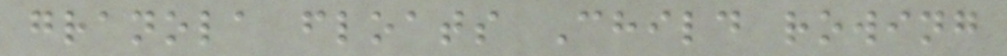granola floats Child rowing
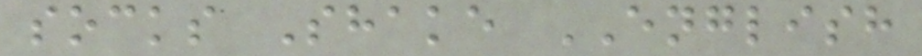socks Shake ENGLISH
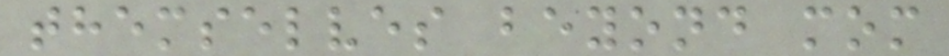themselves beyond mom
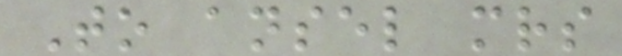To ansel mrs
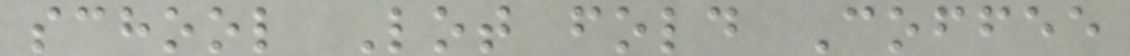school Lot fold Coffee
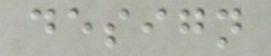design
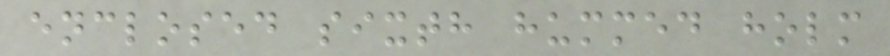enclosed sixth hummed holm
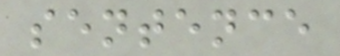sentence
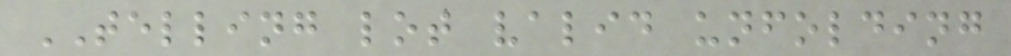TELLING lot valid unfolding
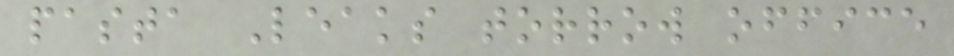pasta Leaks torrow office
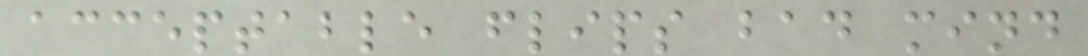acceptable flips bad mind
